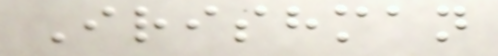Irishman
